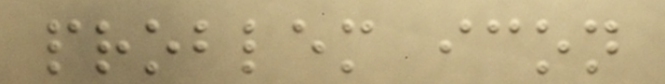problem icon
